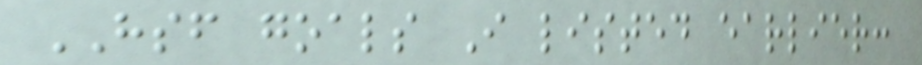HSF goals I listed earlier:
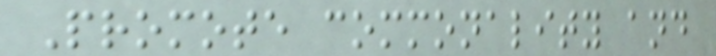Promote commonality and
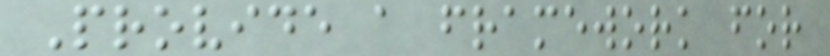Provide a framework for
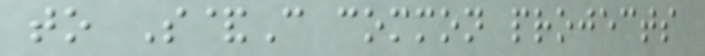to S&C common projects
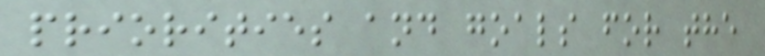priorities and goals for the
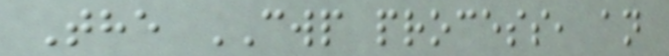The CWP process, an
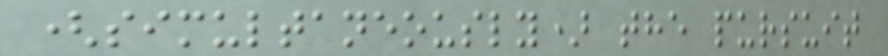(simultaneously) the pursuit
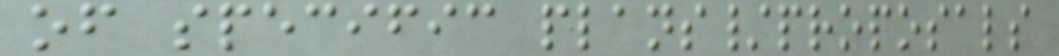of specific plans/proposals
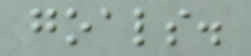goals.
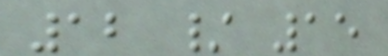12 / 15
